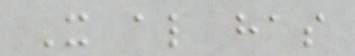It also has
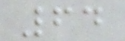64
